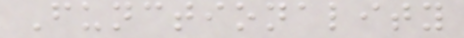Functionality
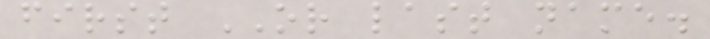first OR last name.
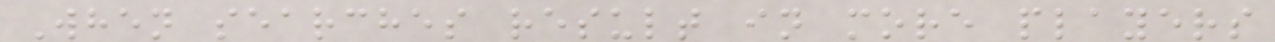When searches result in more players
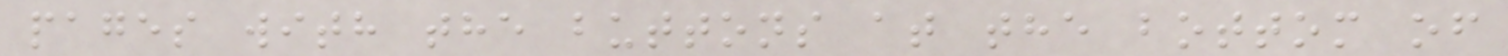pages with the buttons at the bottom of
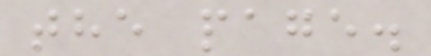the page.
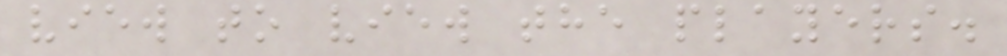view to view the players.
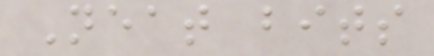Neat bits
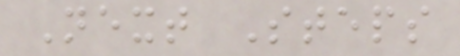Next Steps
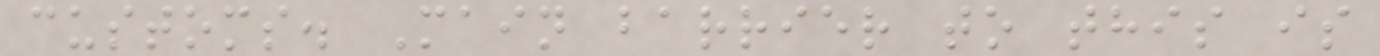customs. Main barrier to this is
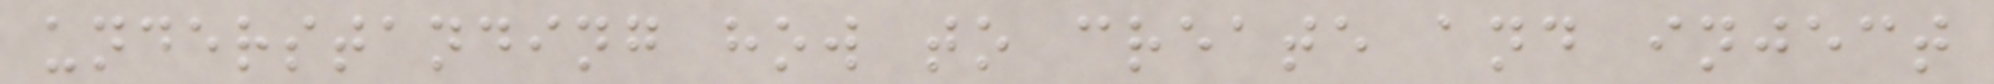understanding how to create and inject
